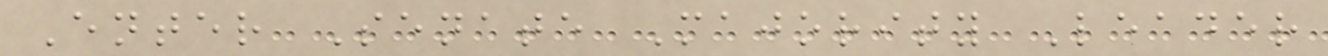Enter Senate Majority Leader
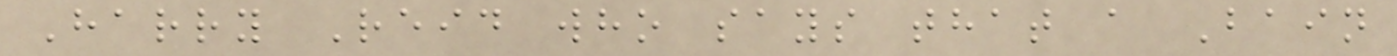Harry Reid who says that a Bain
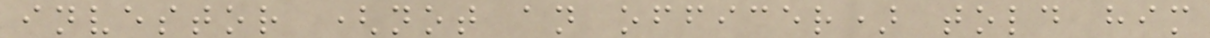investor (not an officer) told him
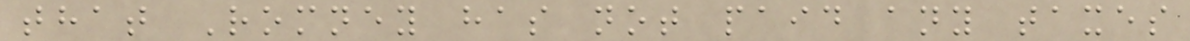that Romney has not paid any taxes
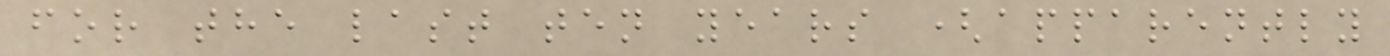for the last ten years (apparently
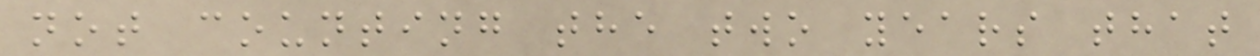not counting the two years that
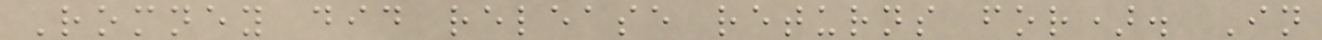Romney did release returns for). In
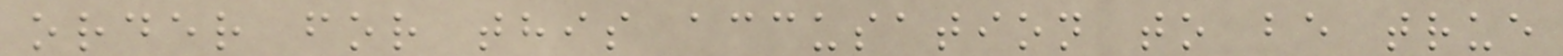order for this accusation to be true
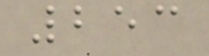253
